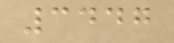3447
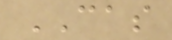CAS
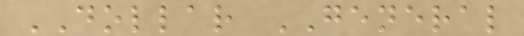DOLLAR GENERAL
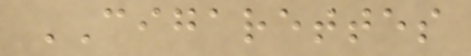CIGARETTES
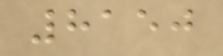8150
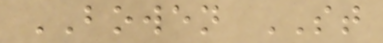BOWEN ST
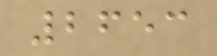2653
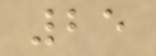25
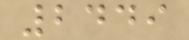2449
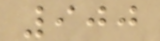900
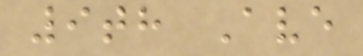9th Ave
